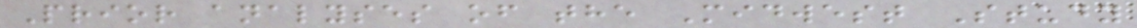Prior analyses of the Midwest Study
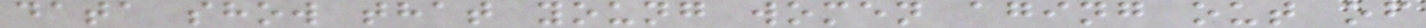data show that young women aging out of
